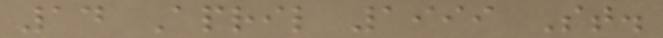14 April 1999 St.
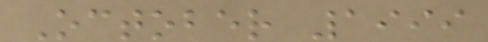October 1999
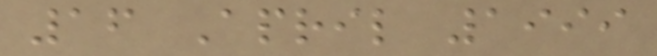16 April 1999
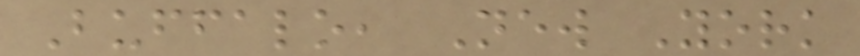Buffalo, New York
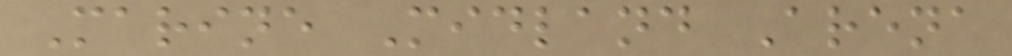Marine Midland Arena
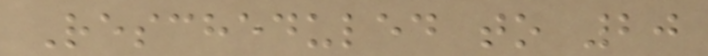Rescheduled to 20
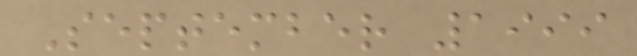September 1999
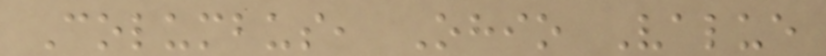Columbus, Ohio Value
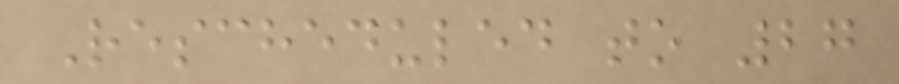Rescheduled to 27
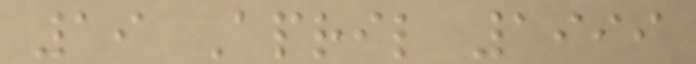19 April 1999
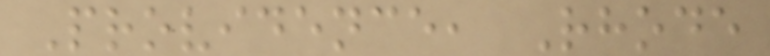Providence, Rhode
